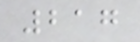217
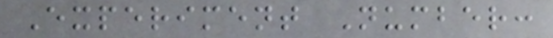Experiment Number:
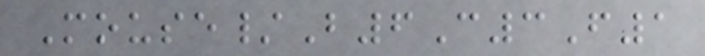Mouse/B6C3F1
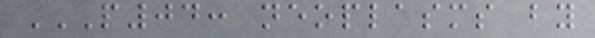P04: NEOPLASMS BY
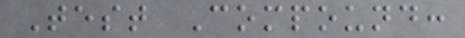Test Compound:
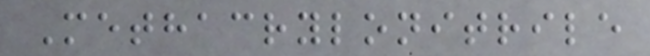Methacrylonitrile
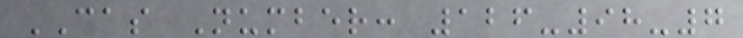CAS Number: 126-98-7
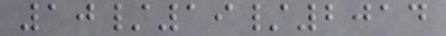10/19/2014
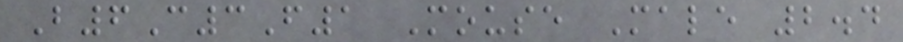B6C3F1 Mouse Male 2.4
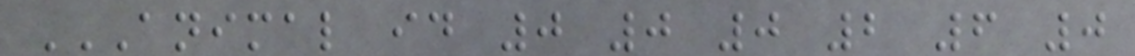ANIMAL ID 0 0 0 2 6 0
